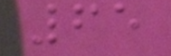65
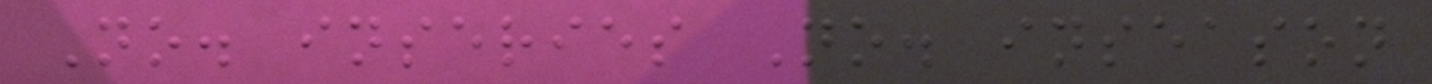No. inseries No. inseason
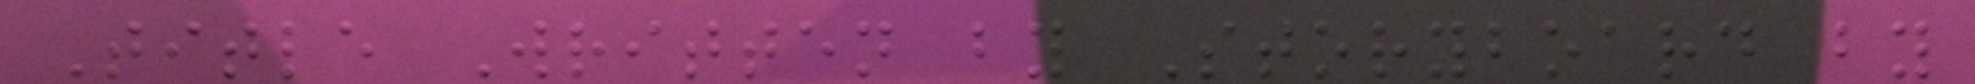Title Written by Storyboard by
